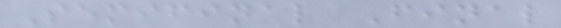Semifinal Final
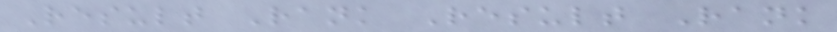Result Rank Result Rank
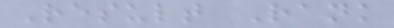Result Rank
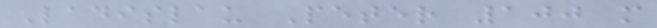Ladislau Peter 100 m
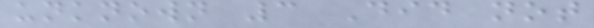unknown 3 Did not
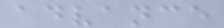advance
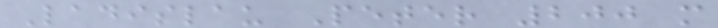Ladislau Peter 200 m
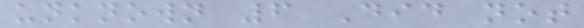unknown 6 Did not
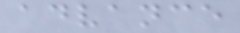advance
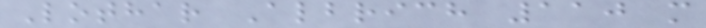Lothar Albrich 110 m
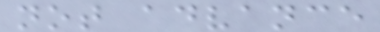not advance
